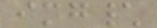img\
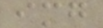img
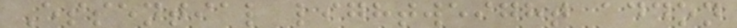Essential lightweight addon
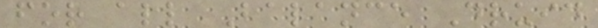for all Balance Druid
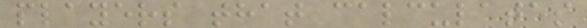players that calculates
